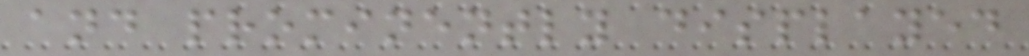and prominently displayed
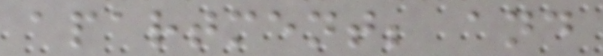apartment; and
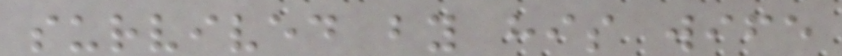survived by his wife
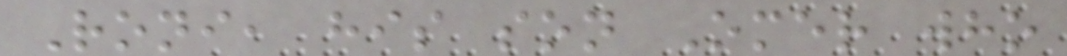Roni, his son Omer who
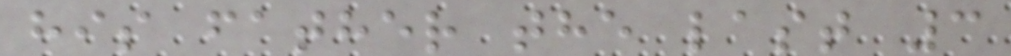his father the last 3
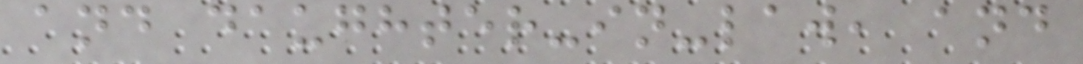and daughter-in-law, and
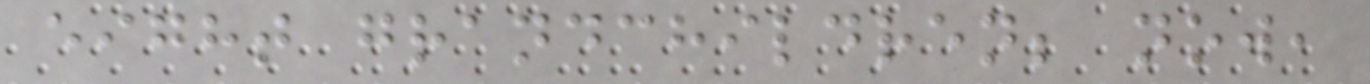eight grandchildren; now,
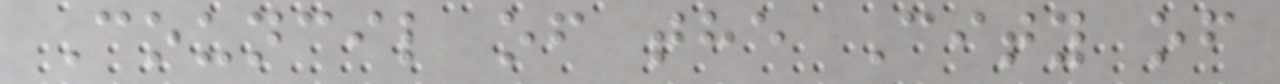Council of the City of
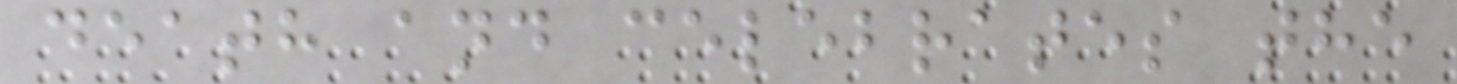death and celebrates the
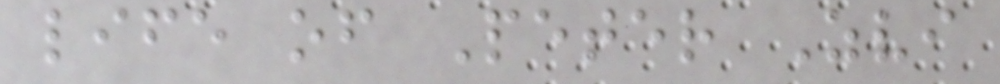life of Peter Zvi
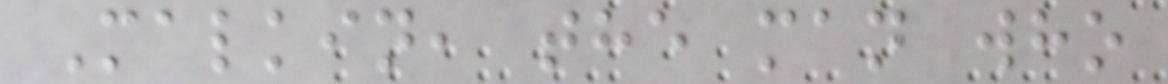Malkin, the man who
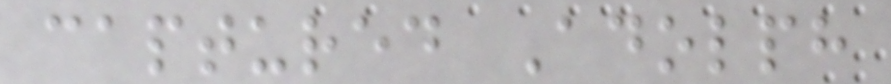captured Adolph
